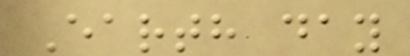Earth day
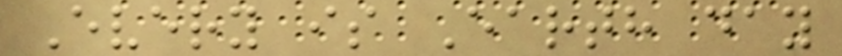Every is Earth day
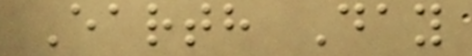Earth Day
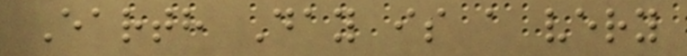Earth Day is a very
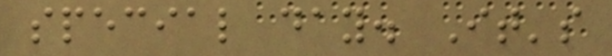special day. It's
